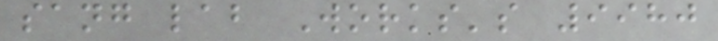sang lab Works's 9980
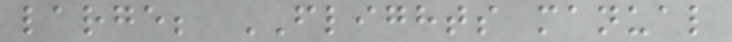large; FLIGHTS manual
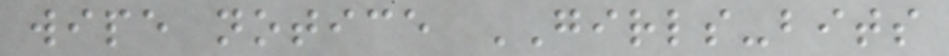wipe notice GIRLS-bits
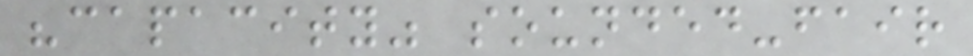"capacity" sounded-fair
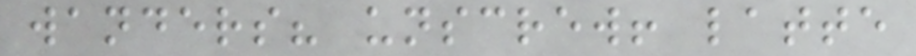wanders? unscrew! latte
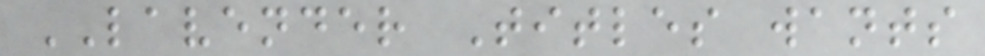LAVENDER Titles wants
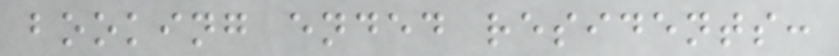booking ended residents:
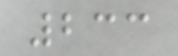233
